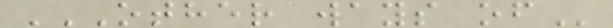OTHER WAYS OF
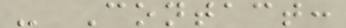- Contact:
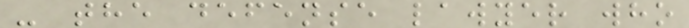- the defense lawyer who
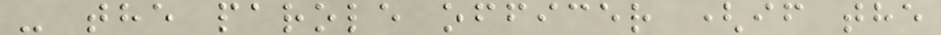- the parole officer (if the
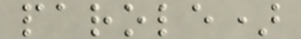parole)
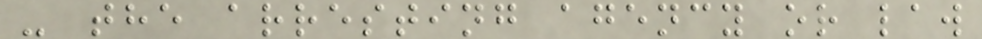- the arresting agency or law
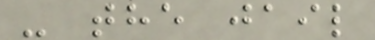- the jail
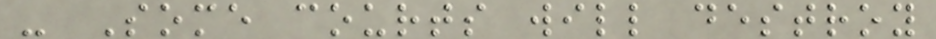- Some courts will destroy
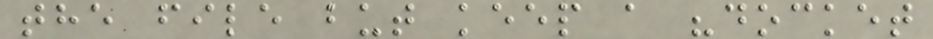the file but keep a "docket
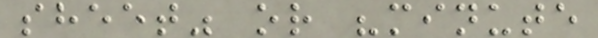sheet" or "minute
